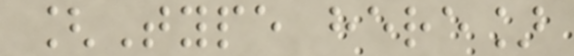[Type here]
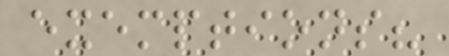exemptions?
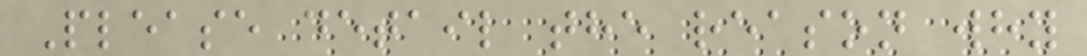Please detail the reason why
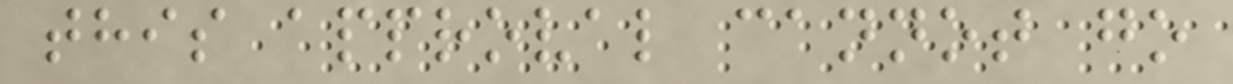this approval cannot go
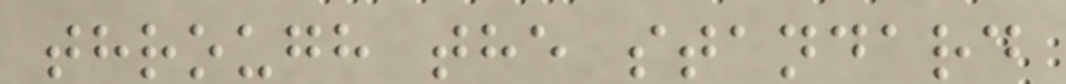through the standard
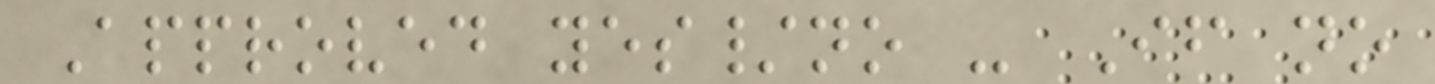Approved yes/no - If no
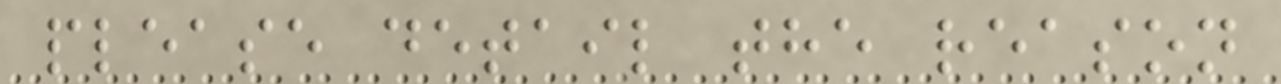please detail the reason
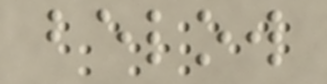below
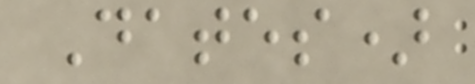Dates)
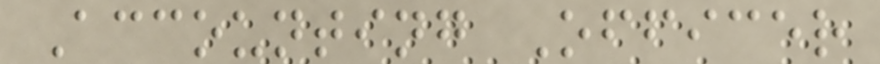Accounting Officer
